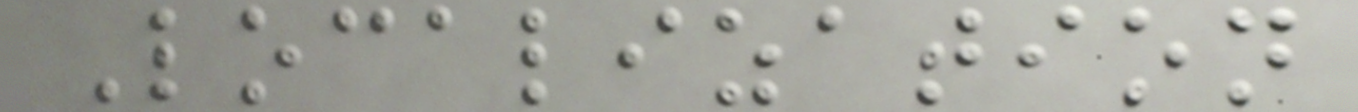Localization
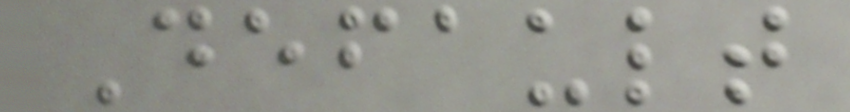Default
